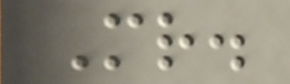Mr.
